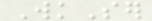WkSer
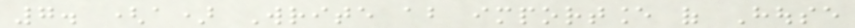7. (a) Write about importance of House
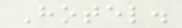Hotel.
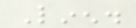Linen.
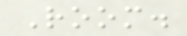Room.
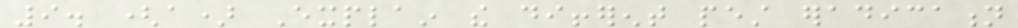9. (a) Explain the different pest eradication
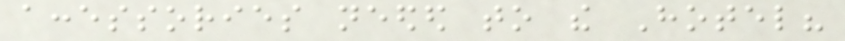accessories needed to the Hotel?
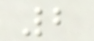2
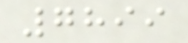7899
